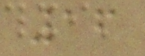16
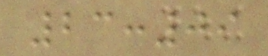23:09
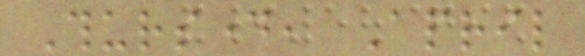Thursday, April
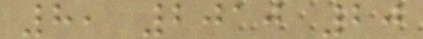8, 2010 20
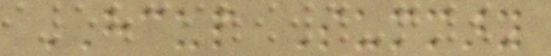HCUP Summary
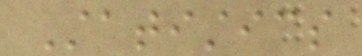Statistics
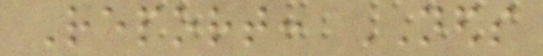Report: NEDS
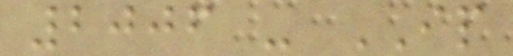2006 - IP
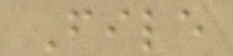File
